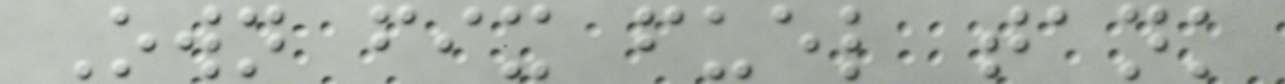Own fix fuel tank
